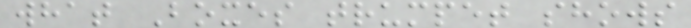what Boxes trumpet shows
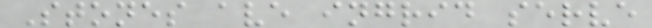Stones ave ingrid serve
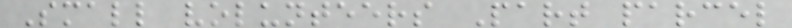Small volunteers Part parcel
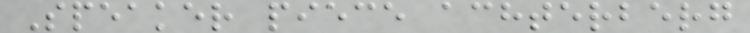Speaker piece achterberg
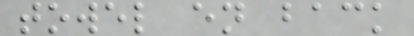towel en back
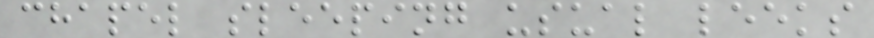chapel sleeping usual leeks
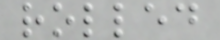rolled
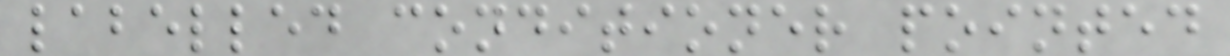labelled conditioner pointed
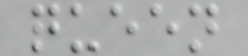queen
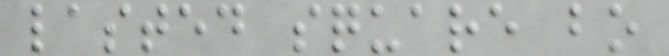lasted square bo
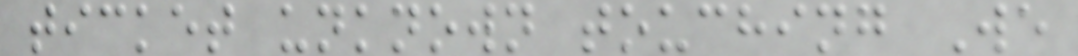ticket unknown touching We
